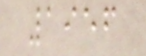1956
